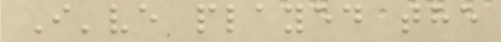I've played the
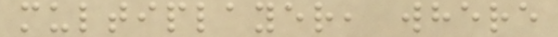multiplayer, where
